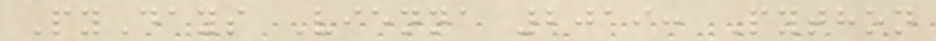PyDays Vienna 2019: Python
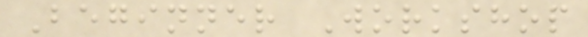Beginner Workshop
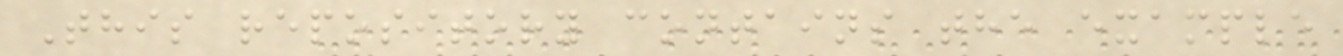This repository contains the example
